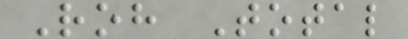Roh Total
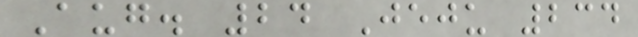Aug. 24 Jeju 234
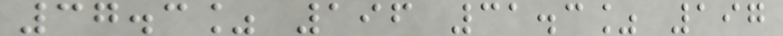37.3% 196 31.3% 197
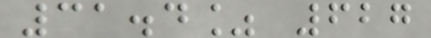31.4% 627
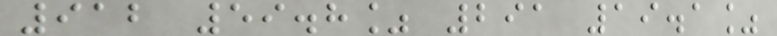912 59.8% 291 19.1%
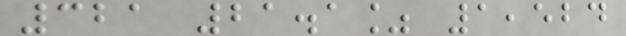321 21.1% 1,524
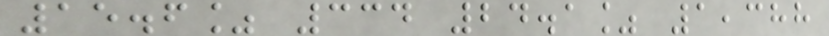15.6% 334 24.1% 1,388
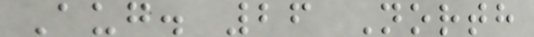Aug. 26 North
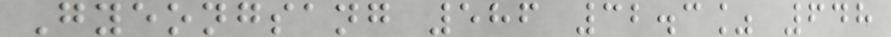Gyeongsang 586 32.3% 648
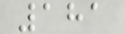181
